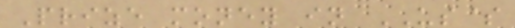Prize money in US$
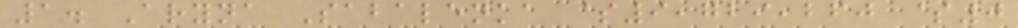1. Aryna Sabalenka $9,729,260 $0
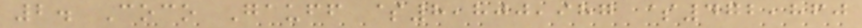2. Coco Gauff $8,800,987 $472,860
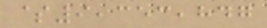$9,353,847
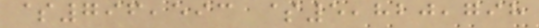$796,593 $5,820,798
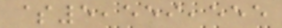$5,559,555
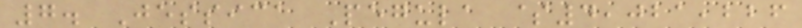7. Jessica Pegula $4,021,226
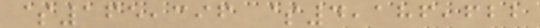$165,396 $4,186,622
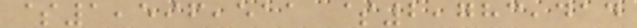$1,596,511 $2,783,414
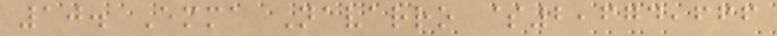10. Emma Navarro $2,674,666
